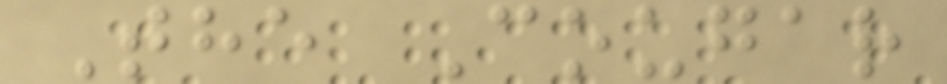The Cougar
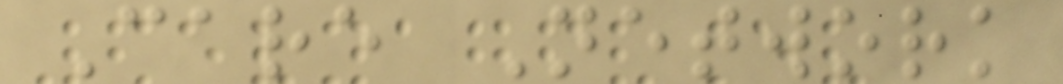Care Network
